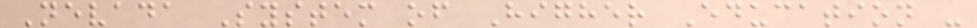Nevada System of Higher Education -
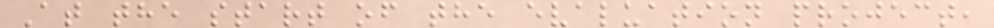At the start of the evaluation project,
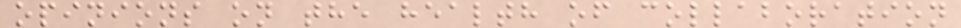opinions on the health of collaboration
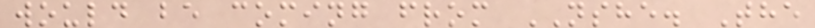would be coming from NSHE. The
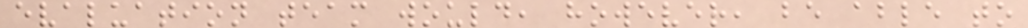evaluation team would, however, be able to
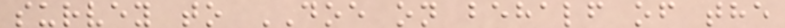survey to DOE on behalf of the
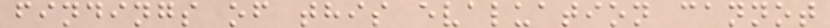findings of this evaluation cannot
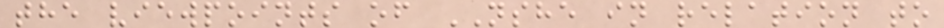the viewpoints of NSHE in relation to
